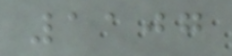1107
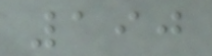190
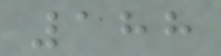188
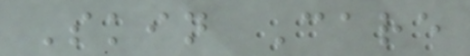Skin Care
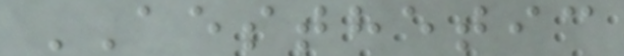AESTHETIC
